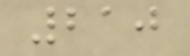210
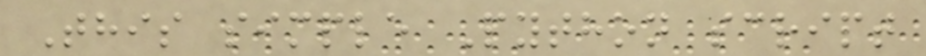This simple Python script
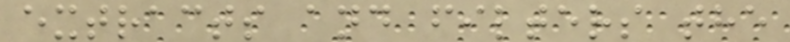extracts and filters the
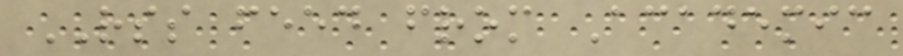RSS feed from Academic
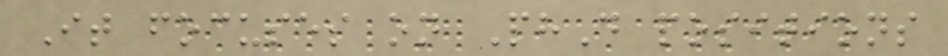It focuses on PhD positions
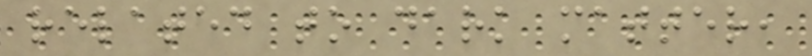related to dark matter,
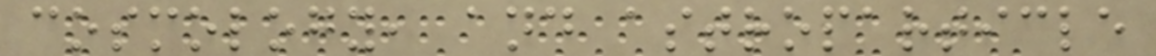cosmology, and astroparticle
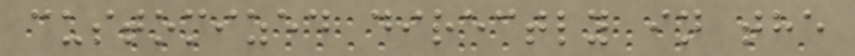customized directly in the
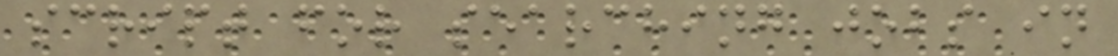script for searching jobs in
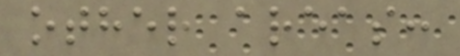other areas:
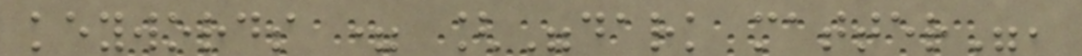keywords = ["dark matter",
